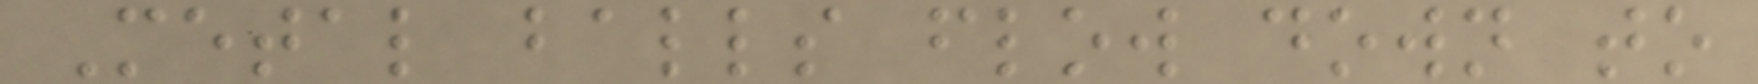Metal balls flow down to
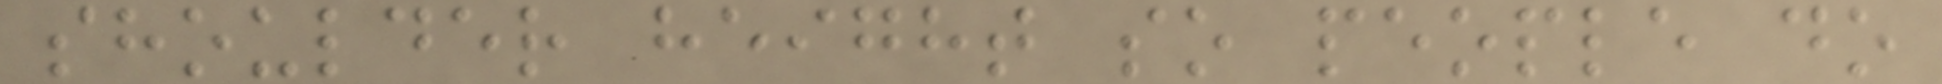shoulder height so people do
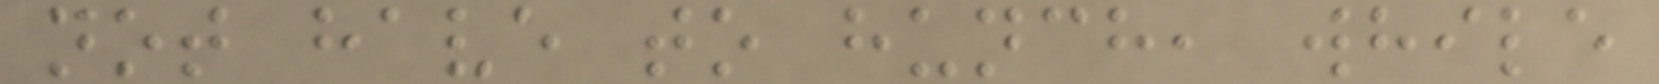not have to hunch, while
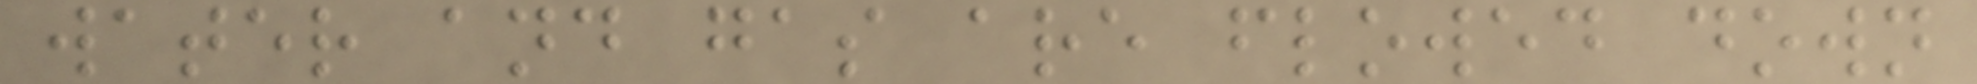water and gas are flowed down
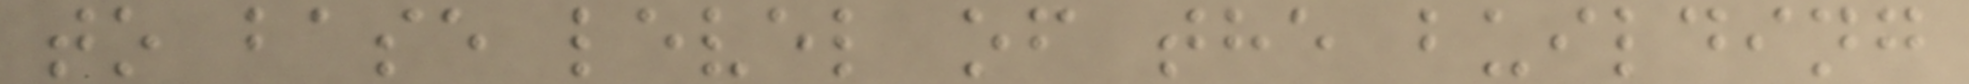to base level of the building
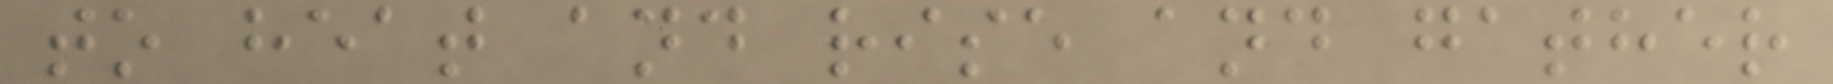to heat and rise and gather
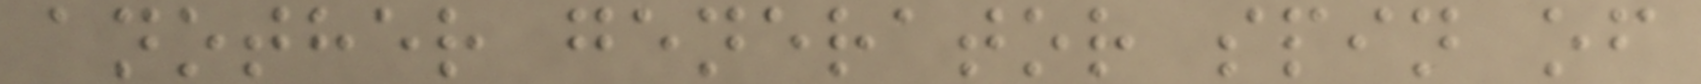another generator spin of
